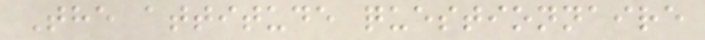The attitude questionnaire
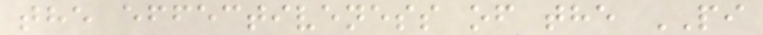the effectiveness of the PI
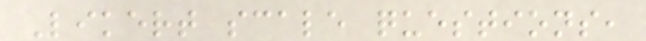Likert scale questions,
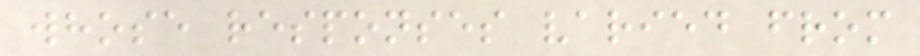whose responses varied from
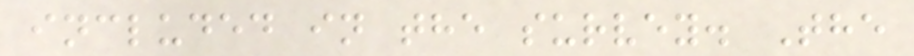included in the survey. The
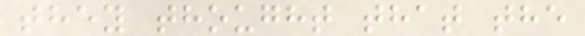they thought that the
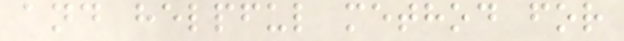and helpful method for
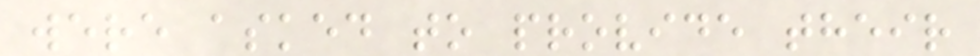were asked to provide their
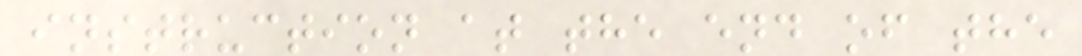instruction at the end of the
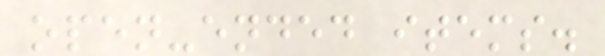open-ended items.
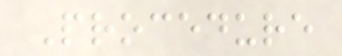Procedure
